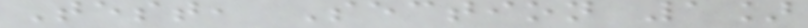Test, Section 1]
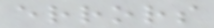errors
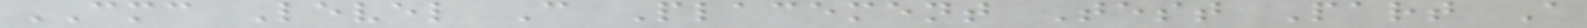CMC Level C Placement Test Part A
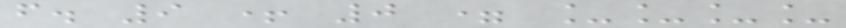f. 9 + 0 = ____
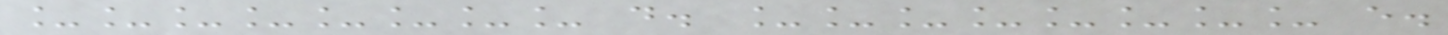________ d. ________ e.
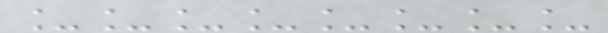________
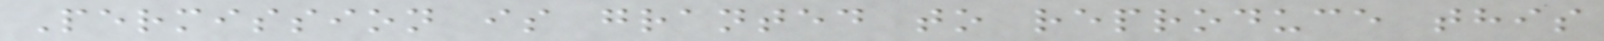Permission is granted to reproduce this
